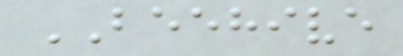BEEHIVE
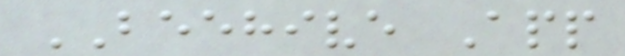BEEHIVE App
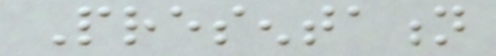Presentation
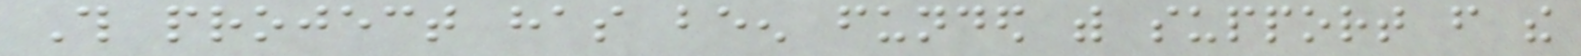This project has been funded with support from the
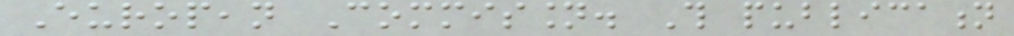European Commission. This publication
